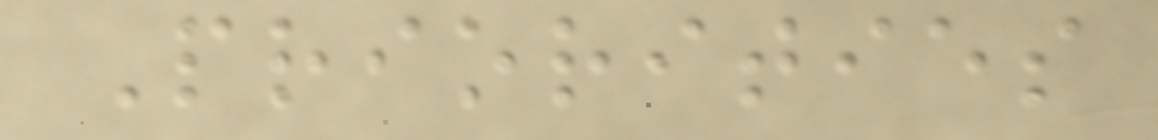Priorities
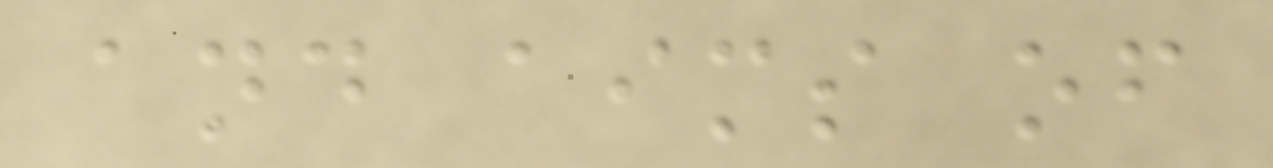and aims of
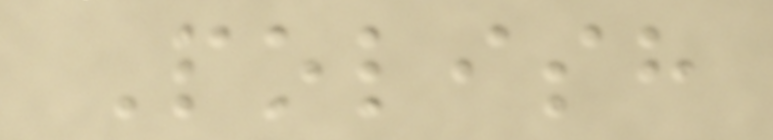Polish
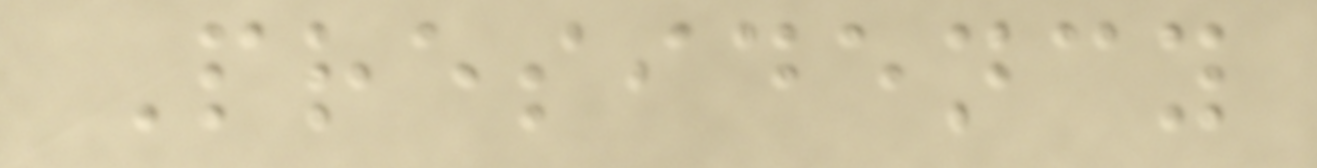Presidency
